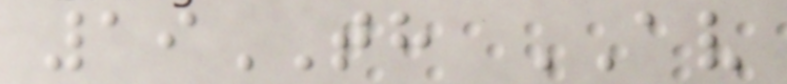19TH AV
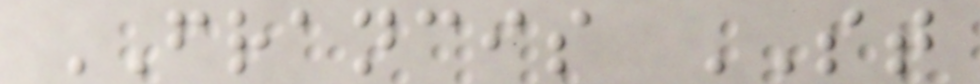FRANCIS ST
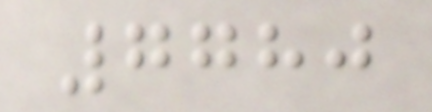7780
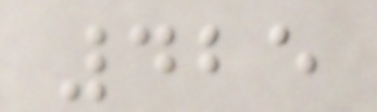425
